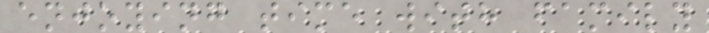enjoying time with family
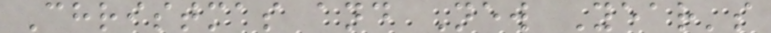Christmas and New Year's
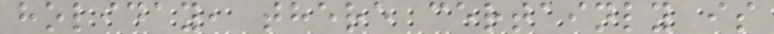holiday, there certainly is
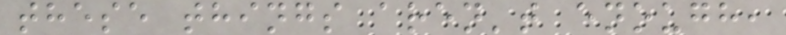these things aren't enough,
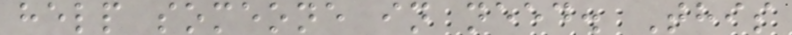help someone in need. This
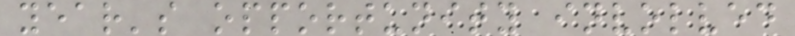year's opportunity involved
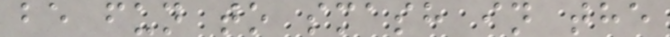be fun to smash in the
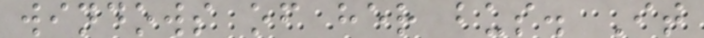windows of her bus. It
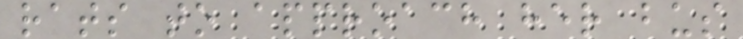rats to approach her bus
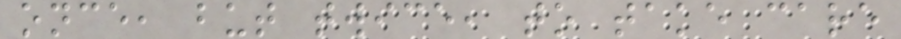once, but twice, to take care
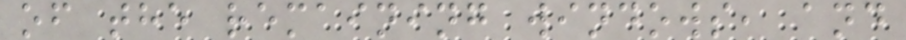of the remaining windows, and
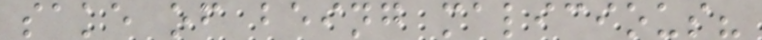sake of being malicious?
